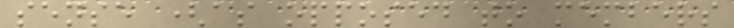sense (as opposed to members
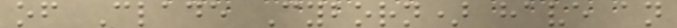of Clade Cyborn) have an
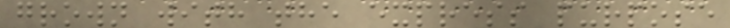grown with the express purpose
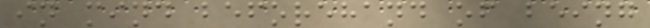in mind beforehand of being
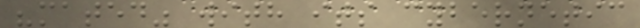"mated" with its cybernetic
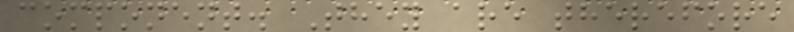component. They are therefore
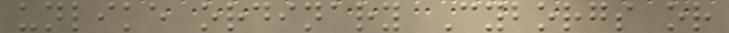unlike ordinary Cyborgs or
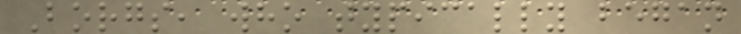Borgs, who typically began
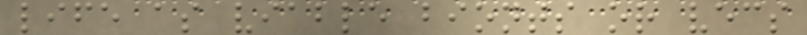life as viable bionts or vecs
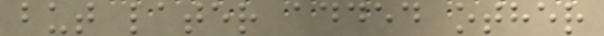but later added other
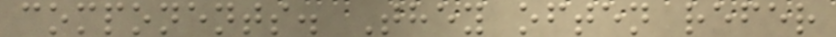components. They often refer
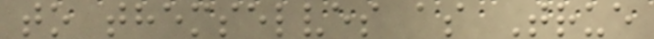to themselves as True
